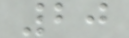20
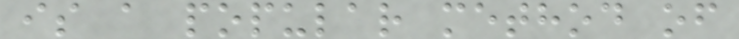is a popular method of
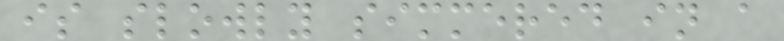is slowly simmered in a
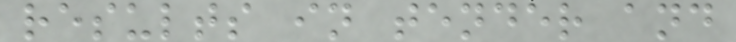results in tender and
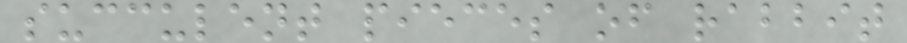succulent pieces of rabbit
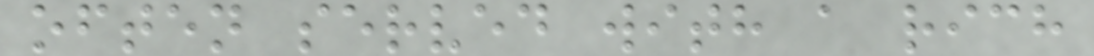often served with a rich
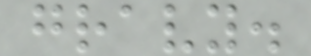gravy.
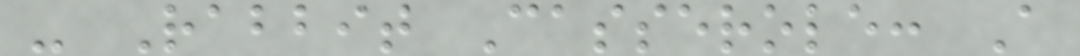- Rabbit Casserole: A
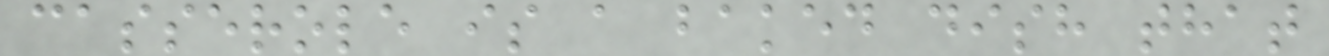casserole is a baked dish that
